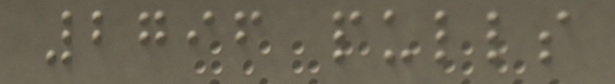2796 pulls
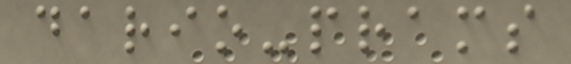dario-prams
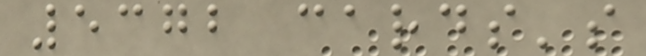5372 cards's
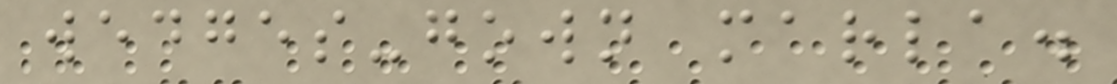wedges-gown marla.
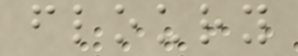floury
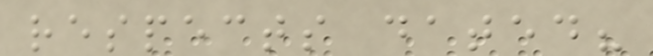respects dated?
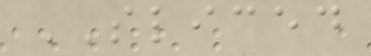SLICED
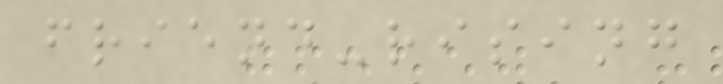friend-rising
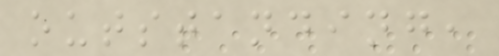outstanding,
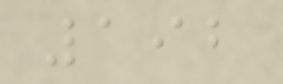192
